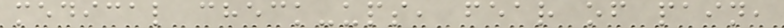medical check-ups, fear of pain,
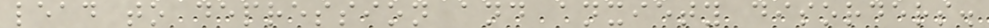lead to depression and anxiety disorders.
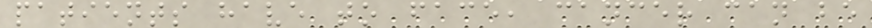patients have to face, cancer can be
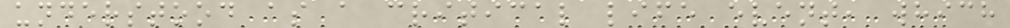understood as a critical life event, which
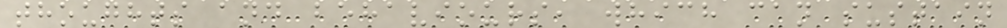thoughts and behaviours, which can sustain
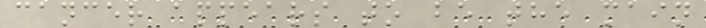cancer appears to be the main
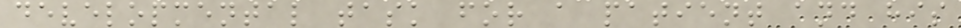developmental task for a patient and his
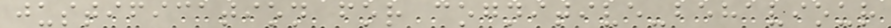justification for cognitive-behaviour
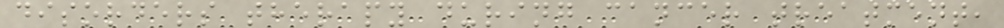disorders therapy during cancer treatment,
